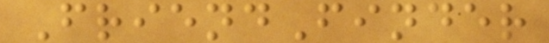FriendFinder
